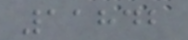11842
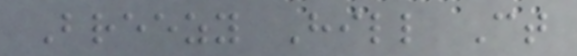Breezy Hill Ct
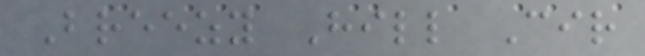Breezy Hill Cir
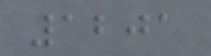1201
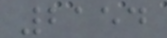2154
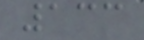133
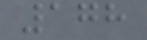178
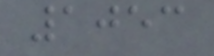1053
